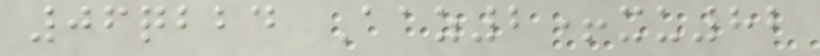06qbbd Aaz2+xu82
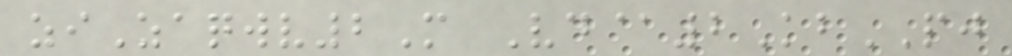ziZaqwv2M Vd@2KbPJ
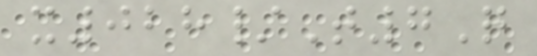x028/T7Q
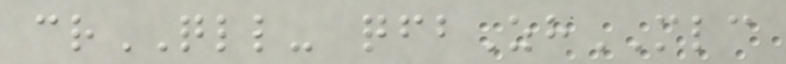crQLL- qfbZhMLC
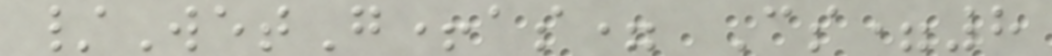/WetG+as= Cs=8
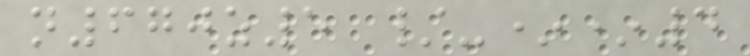n670z5 /-**4
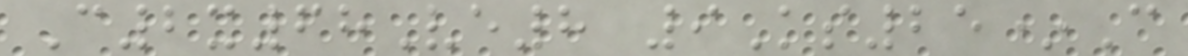C2x68Ve8 9Ks25*C
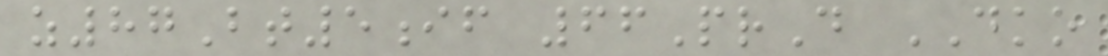z87Bt5if 66PrD DKO
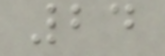24
